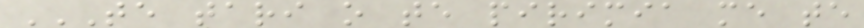TE TARI O TE PIRIMIA ME TE
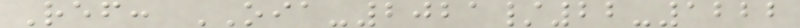Ref: OIA-2021/22-1222
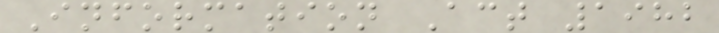Information Act 1982
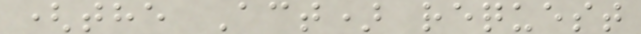(the Act) request
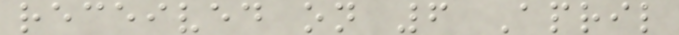received on 6 April
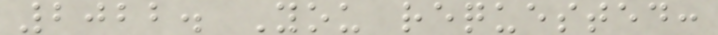2022. You requested:
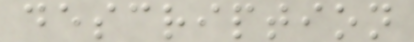description
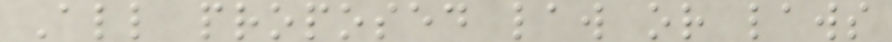All proposed law or laws
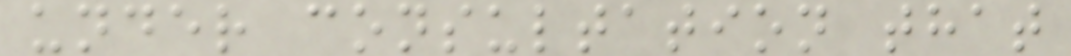under consultation that
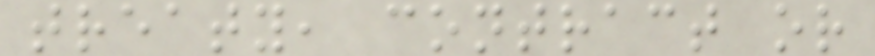treaty, contract or
